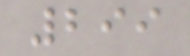299
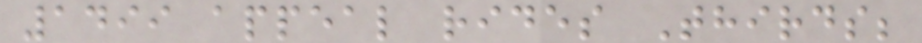1499 appeal rides Thirds;
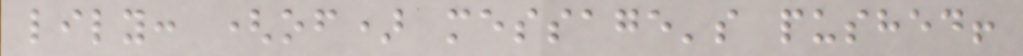lily: (of) message's pushed!
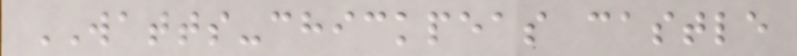WATTS-chickpeas castle
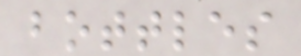bottles
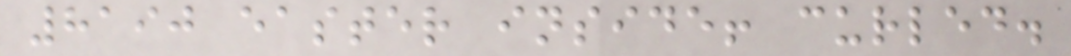8190 easter inside! curled.
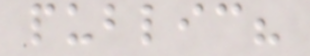public?
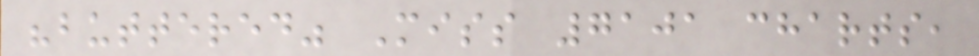"buttered" Miss 7101 charts,
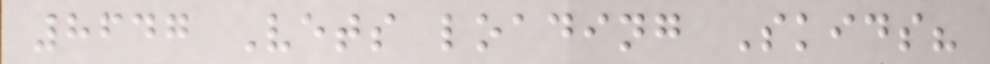8647 Vets loading Skids?
